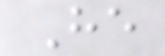He
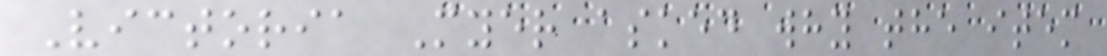Victoria Myer asked why the item
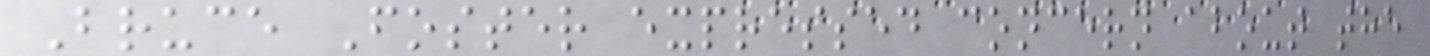Bruce Foster expressed concern about the
